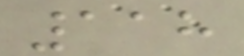118
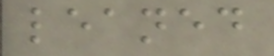leaned
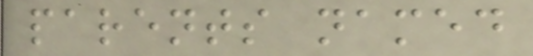parents named
